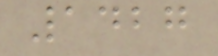1427
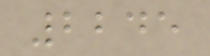2245
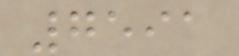7591
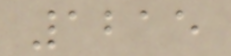1215
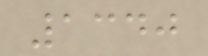1340
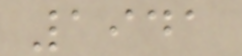1941
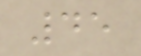45
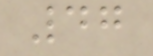47
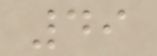49
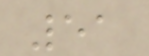51
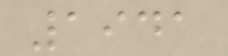1941
